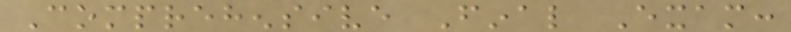Comprehensive Final Exam:
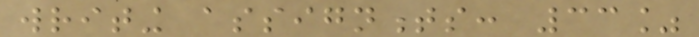writing assignments: 33%
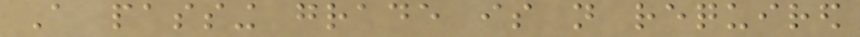A passing grade is not required
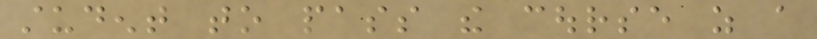student to pass the course as a
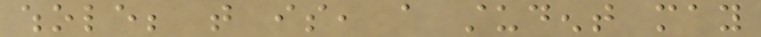whole; that is, a student may
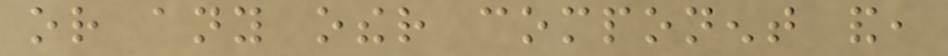or any other component and,
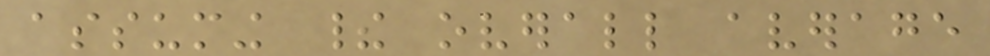assuming their overall average
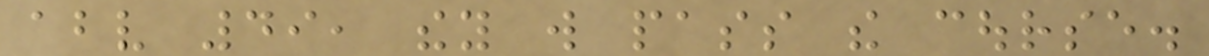above 49, they will pass the course.
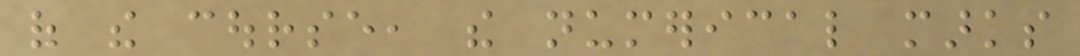of the course, the numerical marks
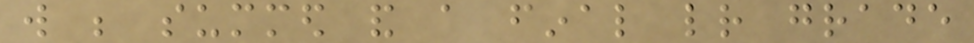will be summed and a final letter grade
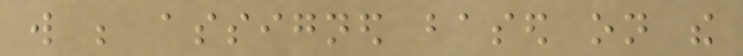will be assigned based on the
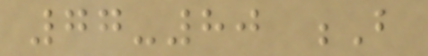77-80 B
